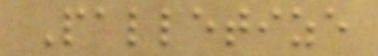Palletize
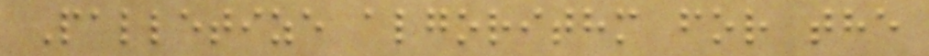Palletize algorithm for the
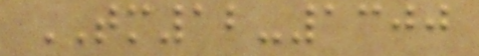TM12-1300
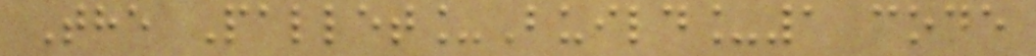The Pallet_Build_1 code
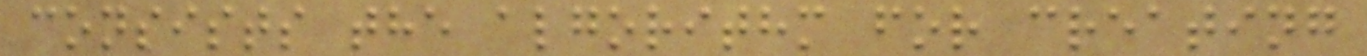consists the algorithm for creating
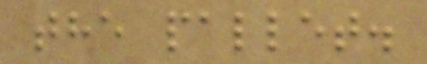the pallet.
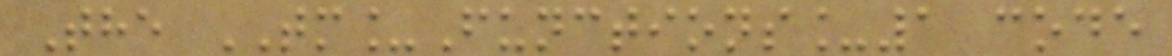The TM_Functions_1 code
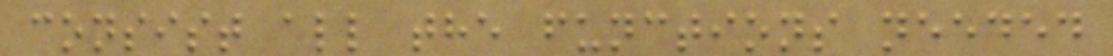consist all the functions needed
